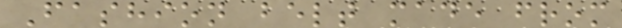Fashion belt made from
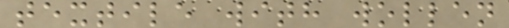textile with wollen
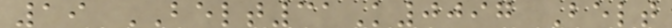19 BELT31K0097 Belt
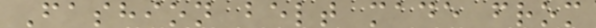Fashion belt made from
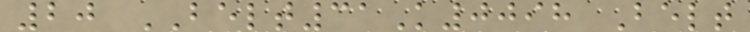20 BELT31K0098 Belt
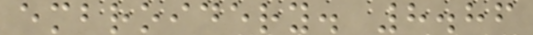embroidery. 8.86
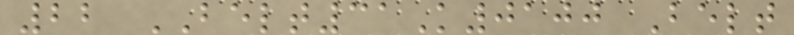22 BELT31K0100 Belt
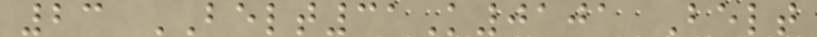23 BELT31K0101 Belt
